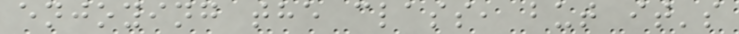enjoying the class, but it's
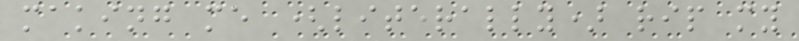making me (literally) rip my
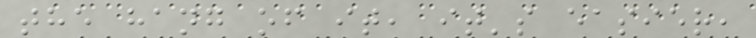the hang of it, it's easier,
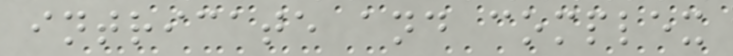intricate and complex
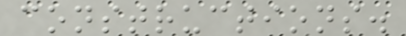constructions.
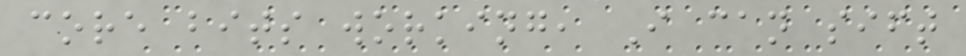core bits working, I can sift
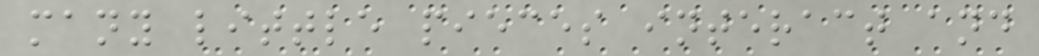many little pieces interact and
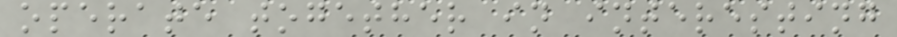operate together in interesting
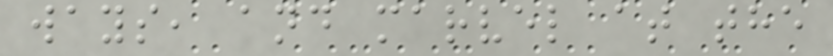ways, and marvel at the
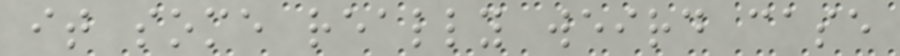it some really weird case
